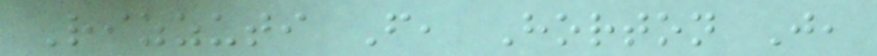Rizzuti F, Horton J,
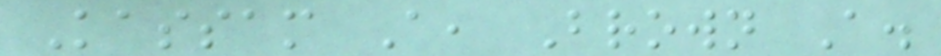Kassam A, Brown A.
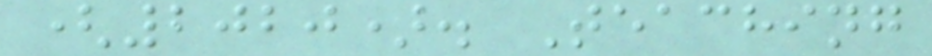(2020). Teaching
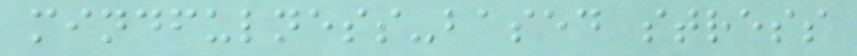mindfulness-based stress
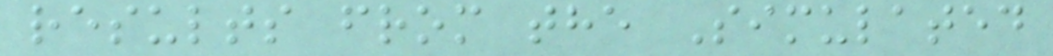results from the Simulated
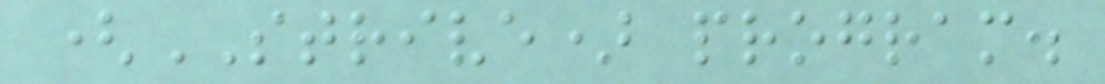(STRIVE) program.
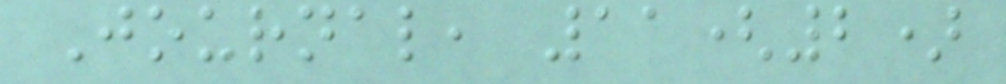Journal, 11(2)
